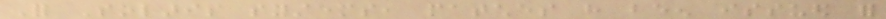For Solaris systems, patches have been issued for
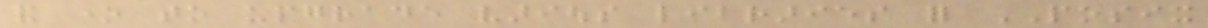and one to upgrade various libraries for POSIX
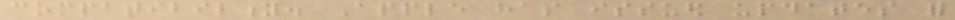compatibility. Apple has issued updates for
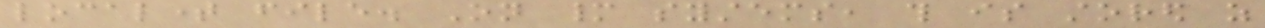localtime file. On many systems, this is stored as
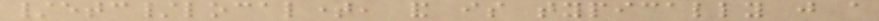/etc/localtime, and is typically just a
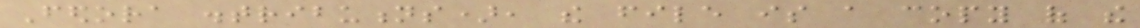Fedora distributions), the file is a copy of the
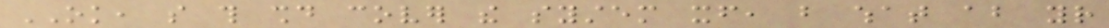OK, so this should cover the system itself, but what about your
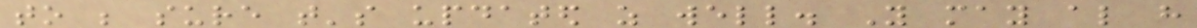to be sure that's updated as well. You may also have
